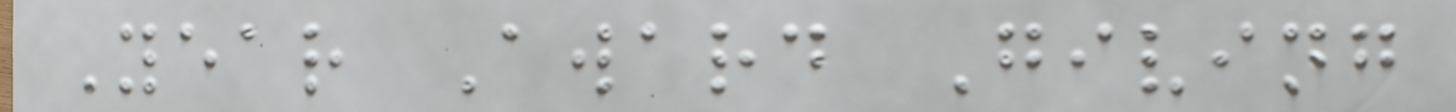Year Award Giving
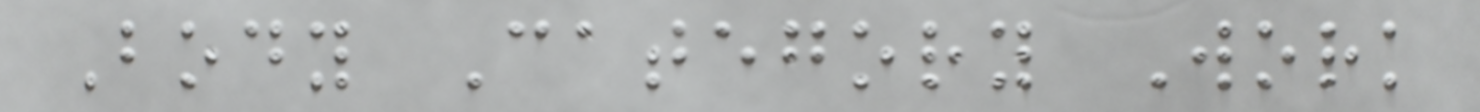Body Category Work
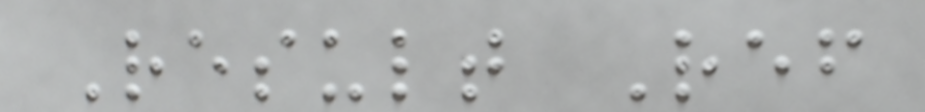Result Ref
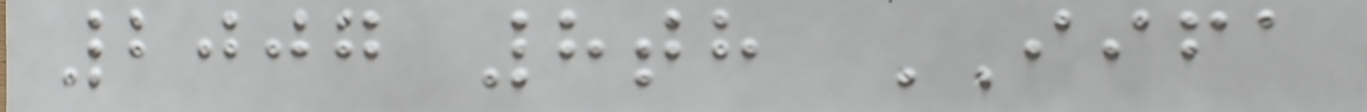2007 8th IIFA
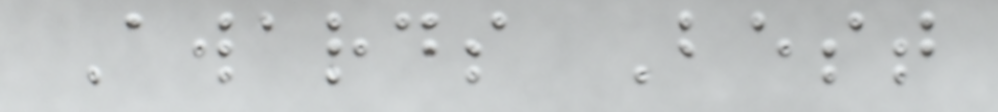Awards Best
